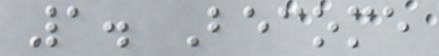1. Become
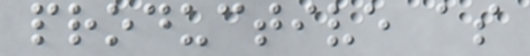productive as
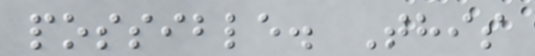possible. This
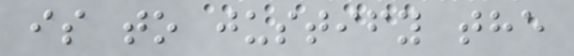is to justify the
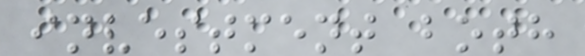investment both
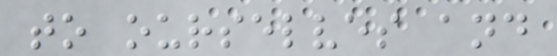to ourselves and
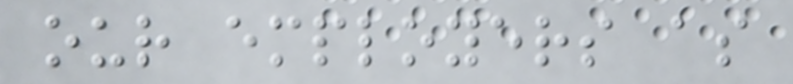our employers as
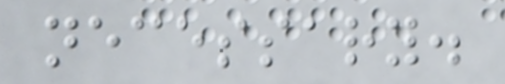necessary.
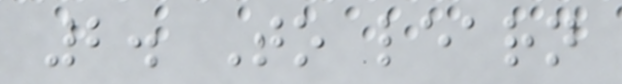2. To learn
